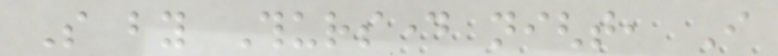So by Thursday night, I
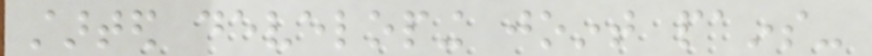started developing joint pains-
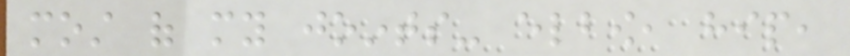most of my joints- elbow, hip,
